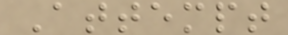Attempt
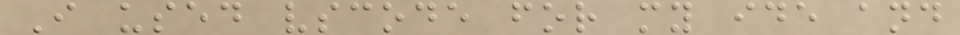I used vscode for my ide and
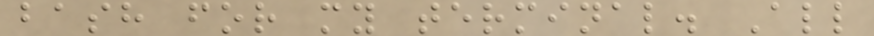bash for my terminal. All
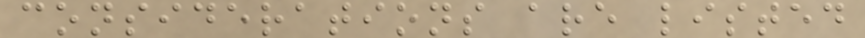considerations are listed
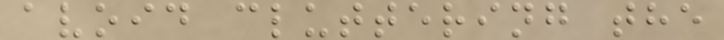avoid cluttering the
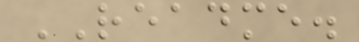README.
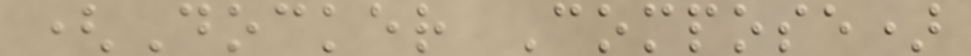(Docker Compose)
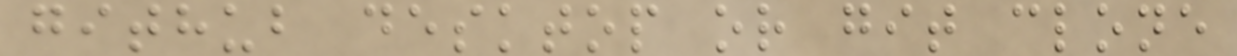github desktop or git clone
